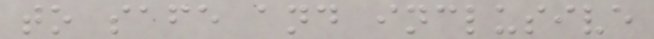to safe and inclusive
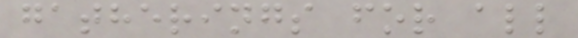gatherings for all
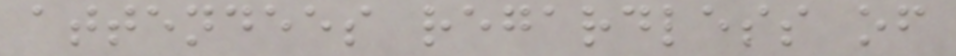attendees regardless of
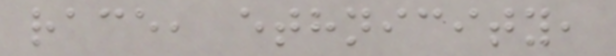race, ethnicity,
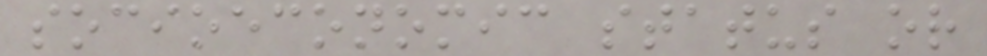socioeconomic status or
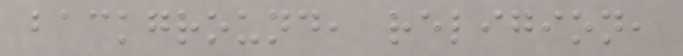background, religion,
